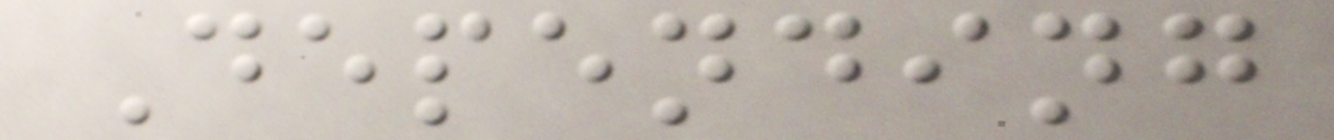Depending
